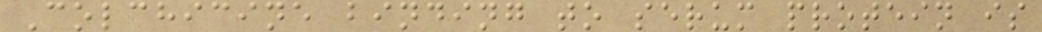Colchicine binding to serum protein is
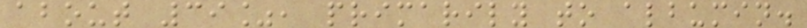about 39%, primarily to albumin.
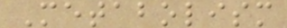Metabolism
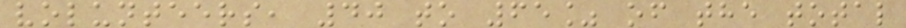volunteers, 40 to 65% of the total
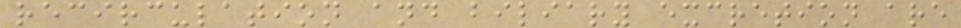recirculation and biliary excretion are
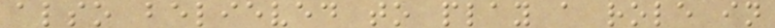also believed to play a role in
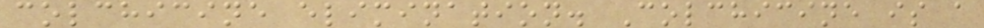colchicine elimination. Colchicine is a
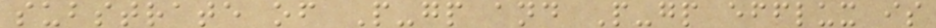substrate of P-gp and P-gp efflux is
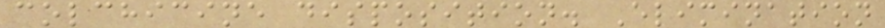colchicine disposition. Elimination
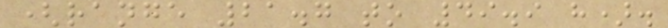(range 21.7 to 49.9 h).
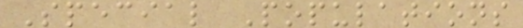Special Populations
